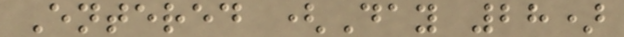Entered (Day 28)
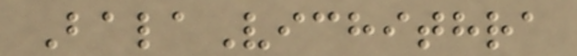BalaVichithra
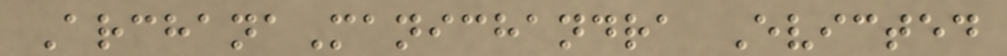ArchanaManichandra Evicted
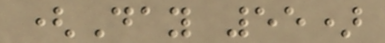(Day 55)
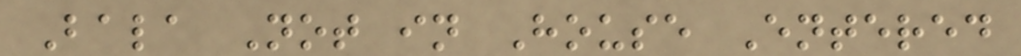Bala Not in House Entered
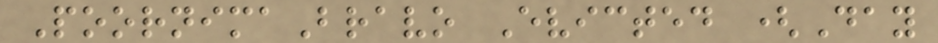PoornimaBravo Evicted (Day
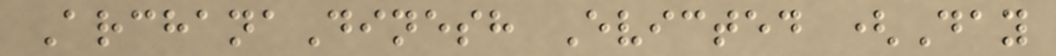ArchanaDinesh Evicted (Day
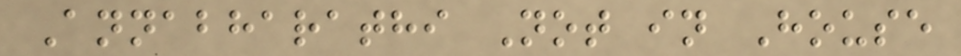Annabharathi Not in House
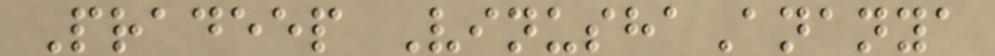Pradeep VinushaAnanya
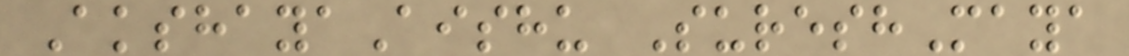AkshayaAishu SureshMaya
